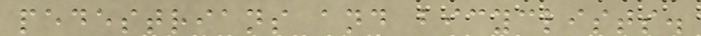pedestrians and bicyclists.
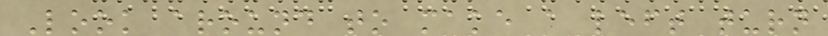Look around to make a left turn
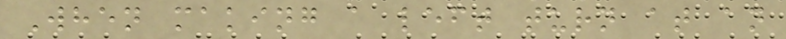When making a left turn at an
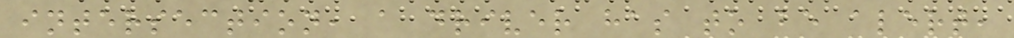intersection, a driver has to be alert,
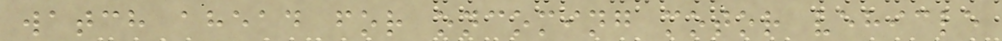watch ahead for oncoming motor vehicle
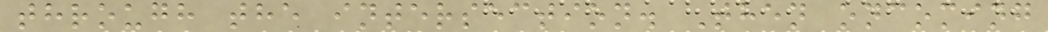through the intersection. Then oncoming
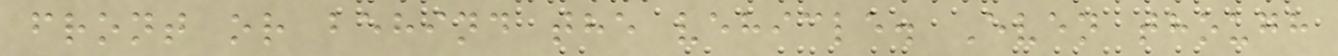front or behind the vehicle. Even though
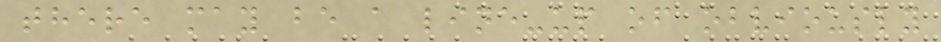there may be a line-up of obviously
